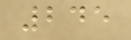245
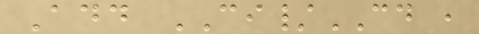Add CI/CD ,
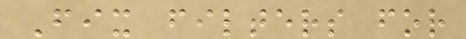Fix filters for
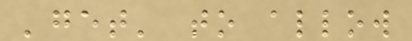'get' to allow
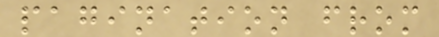pagination from
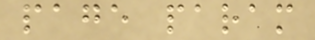page param
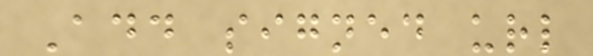Add signed url
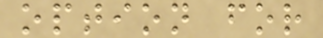option for
